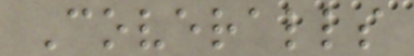Coveralls
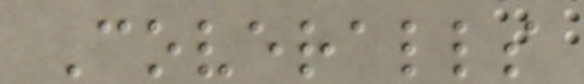Coveralls
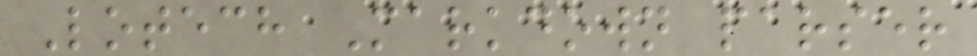Lotech Markdown parser
